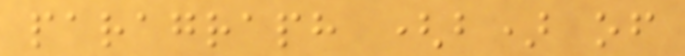paragraph (b) of
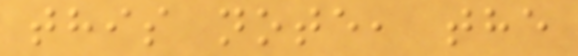this note, the
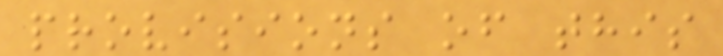provisions of this
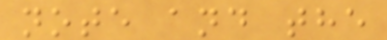note and the
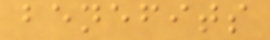benefits
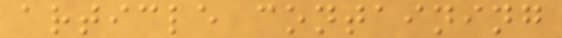article containing
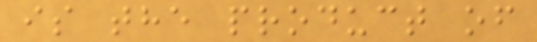is the product of
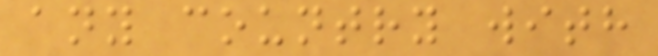any country with
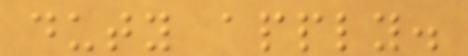duty apply.
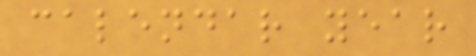calendar year
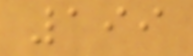199
